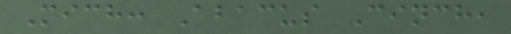Mich: Abacus Cinch,
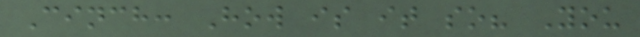Cinch: How is it so? You
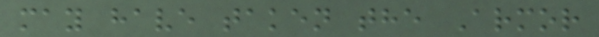may have taken the Armor
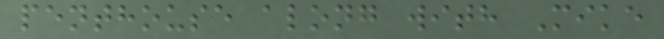penthouse along with Mike
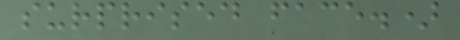surprised face.)
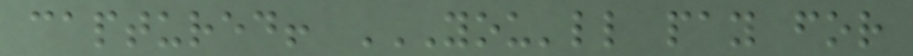captured! YOU'LL PAY FOR
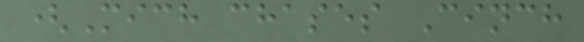(Mich chases Cinch
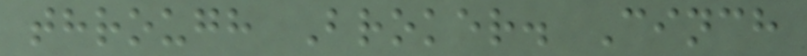through Broker. Cinch
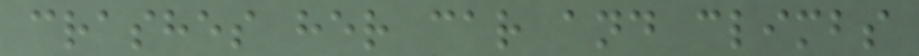crashes her car and climbs
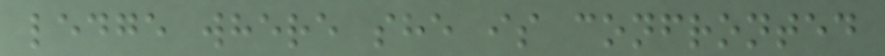ledge where she is confronted
